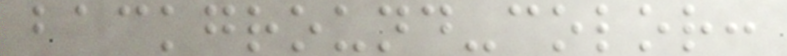background-color:
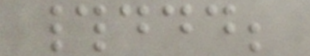#ddd;
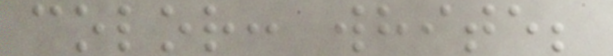color: white;
